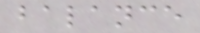balance
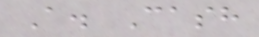A. Cash
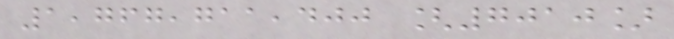1,767,711,400 [7010]
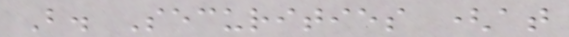B. Securities (at
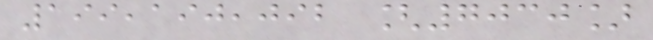199,190,092 [7030]
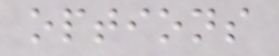options
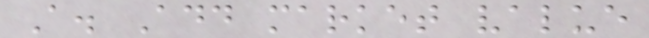A. Add market value
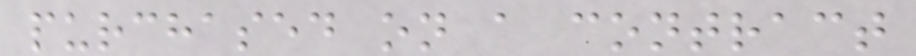purchased on a contract
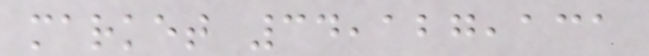market 34,127,131
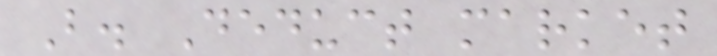B. Deduct market
